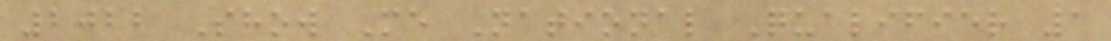2022 Show Me National Qualifier 1
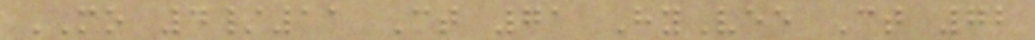MO 4/11 Ct 71 HyVee Ct 72
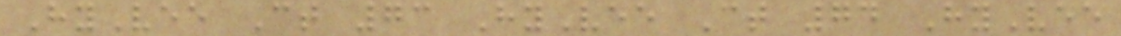HyVee Ct 73 HyVee Ct 74 HyVee
